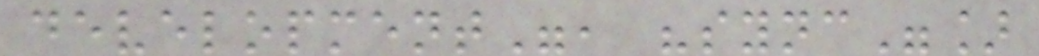development", "sync"]
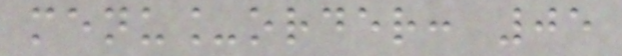menu_order: 05
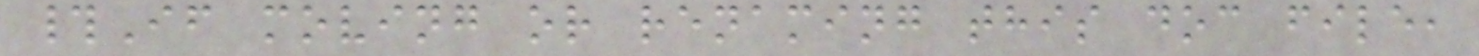#If moving or renaming this doc file,
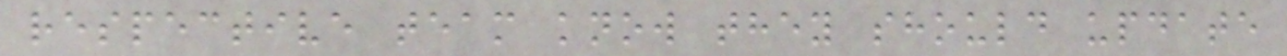respective team know they should update
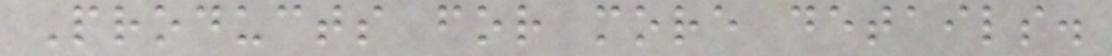Products for more details.
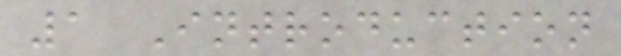1 Introduction
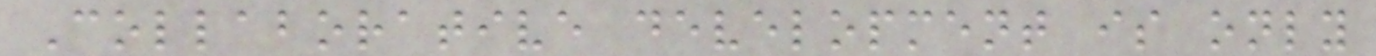Collaborative development is only
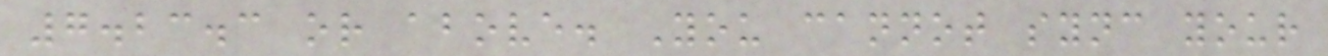7.23.3 or above. You cannot sync your
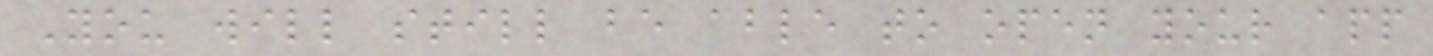You will still be able to open your app
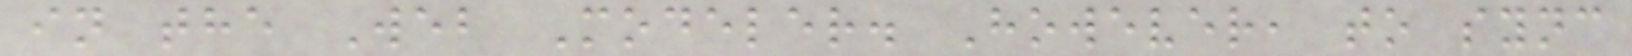in the Web Modeler. However, to sync
